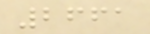2661
